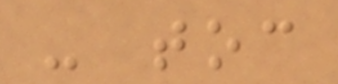- toc
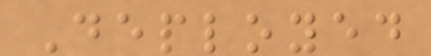Deployed
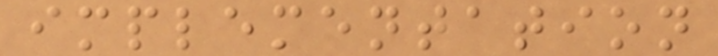implementation
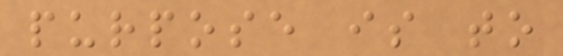purpose is to
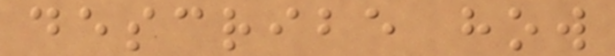describe how
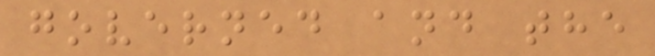governed and the
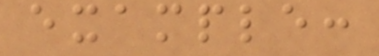example:
